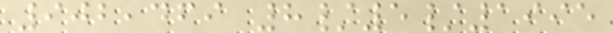902,469 8/5/1995
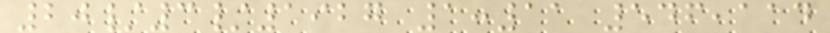20/3/1927 1:11 546,114
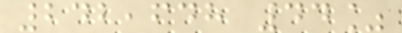242,648 44%
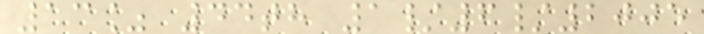13% 44th 1/6/2005
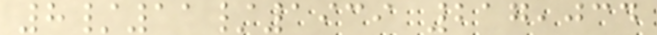8/11/1939 217,034
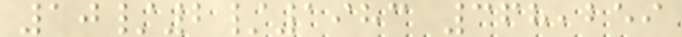10/2/1983 368,259
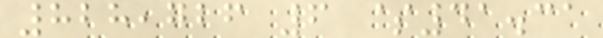828,726 6 $41.31
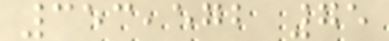353,572 75
